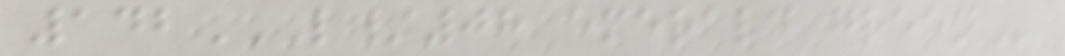142L/08 EMERALD GREEN
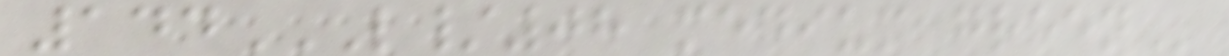144L/08 MEDIUM GREEN
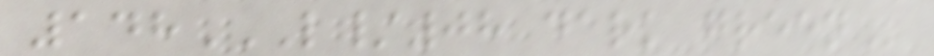148L/08 DARK GREEN
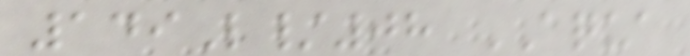149L/08 AQUA
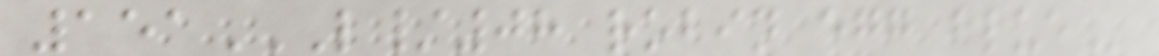151L/08 ROBIN EGG BLUE
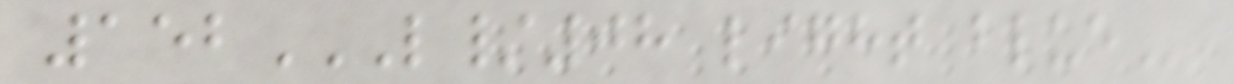152L/08 LIGHT BLUE
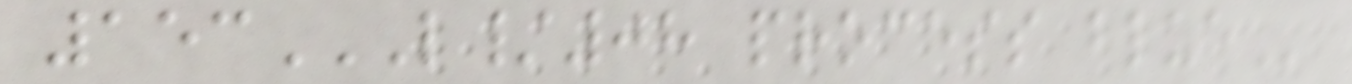153L/08 PROCESS BLUE
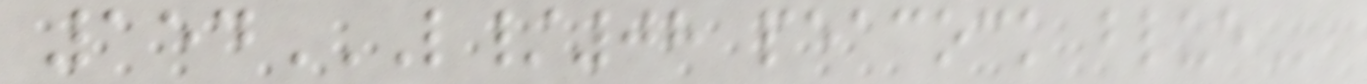154L/08 PEACOCK BLUE
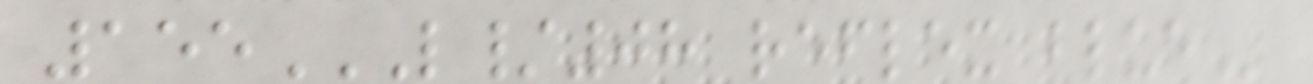155L/08 REFLEX BLUE
